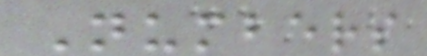Numbers
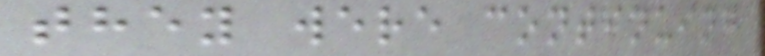they were continuing
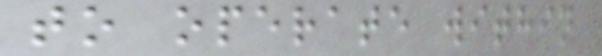to operate within
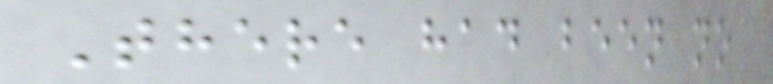There had been no
